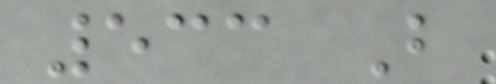533 B
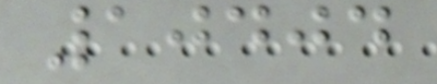10404
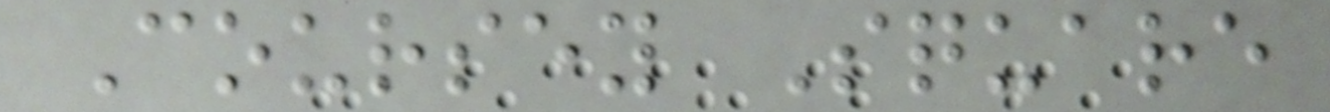Coursey Square
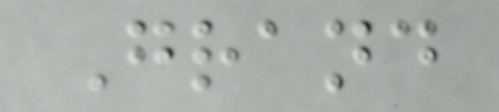Grand
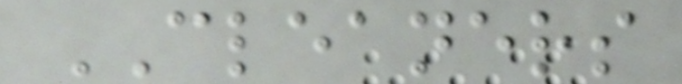CLEANERS
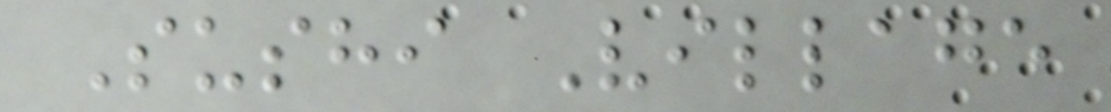Sushi Village
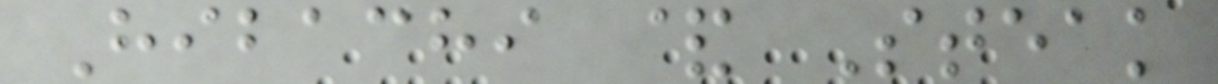Hibachi & Steak
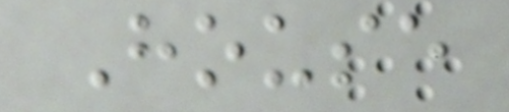House
